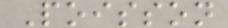Poisson
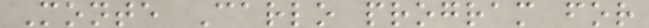Monte Carlo program for
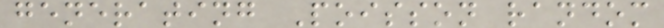generating Poisson random
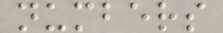numbers
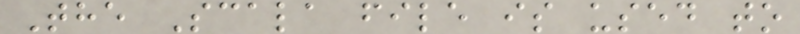The Scala file is used to
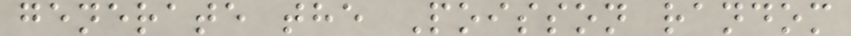generate the Poisson random
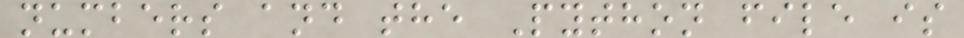numbers and the Python file is
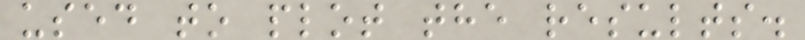used to plot the results.
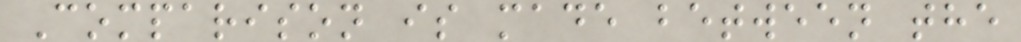Comparison is made between the
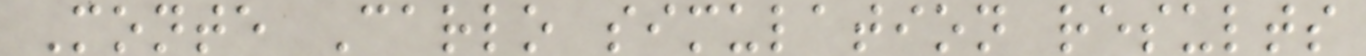Monte Carlo simulation results
